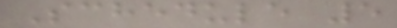Schedule 5
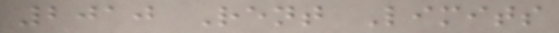2010 Rent Limits
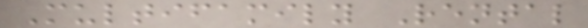Multifamily Rental
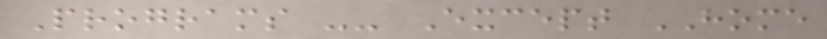Programs -- Except HOME
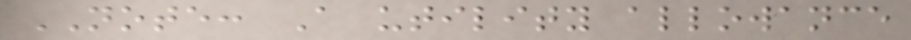NOTE: A utility allowance
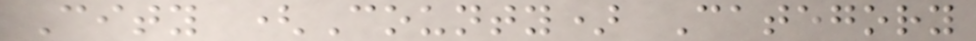City (County) Category
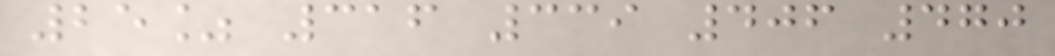25% 316 339 406 470
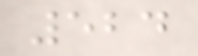524
